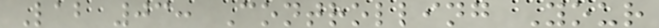Lab 03: Controlling Your
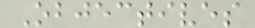Objectives
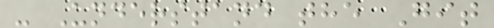- Understand the Git
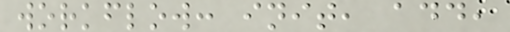workflow: init, add,
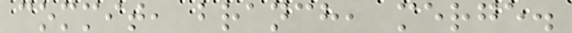commit, branch, merge.
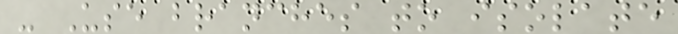- Use branches to isolate
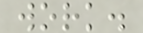work.
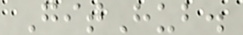GitHub.
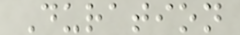Duration
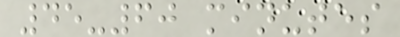45-60 minutes
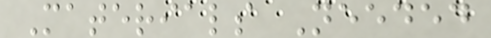Materials Needed
